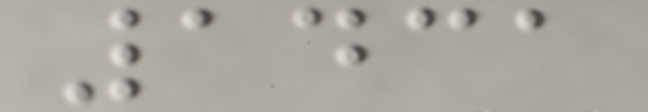1431
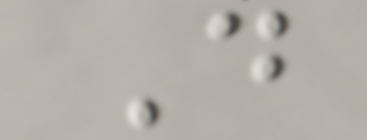D
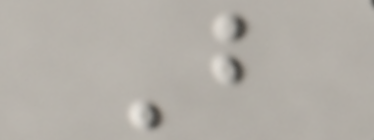B
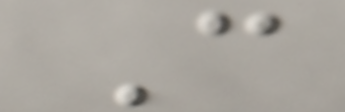C
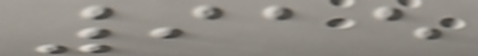915
